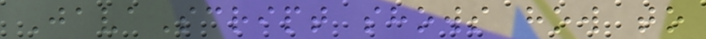JavaScript shows how to
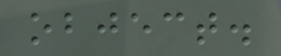object.
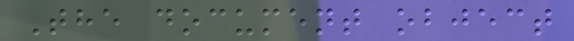The document object
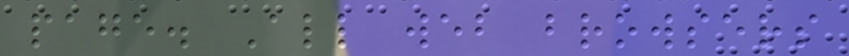page. All web browsers
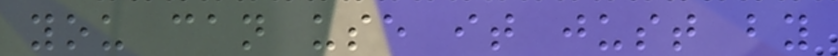you can use it just by
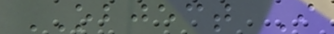OBJECT I
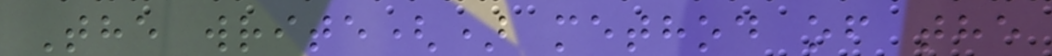The write() method of the
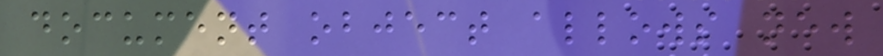document object allows new
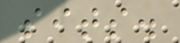sits.
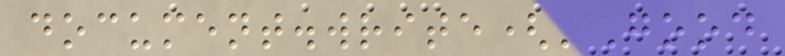document.write('Good
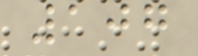107
